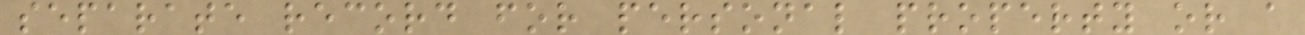separate record for personal property or a
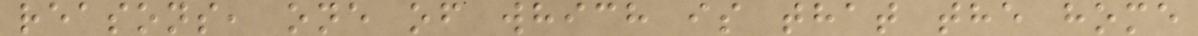reasons, one of which is that the home
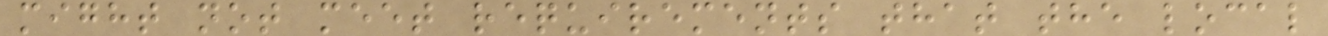might not meet requirements that the local
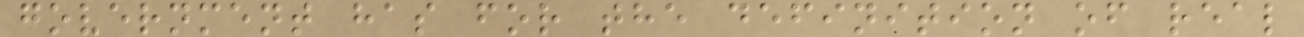government has for the definition of real
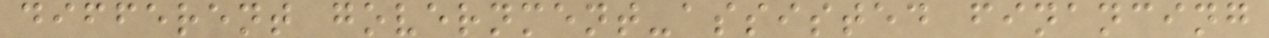different government-assisted financing
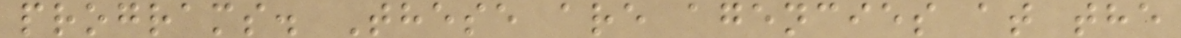programs. These are agencies at the
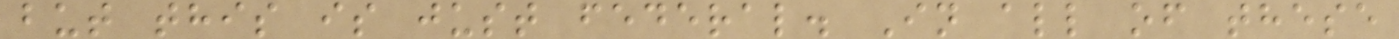but this is just federal. In all of these
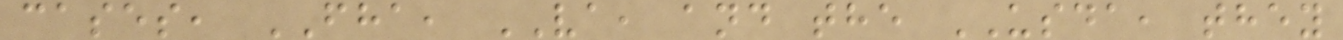cases, FHA, VA, and the USDA, they
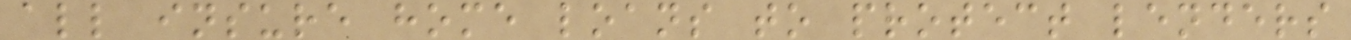all insure home loans to protect lenders
